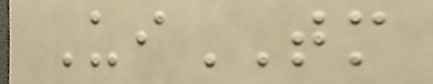UiTM
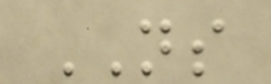NS
